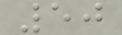50
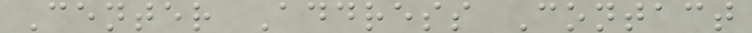Center Address Contact
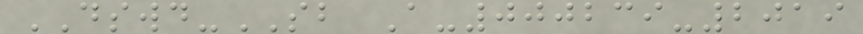DSWD-SB A-000239-2019
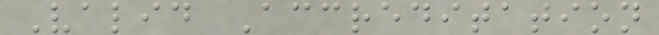Valid Accreditation
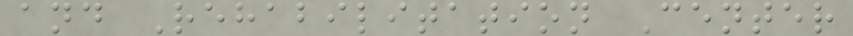and Rehabilitation Center
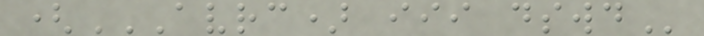(AVRC) III DSWD
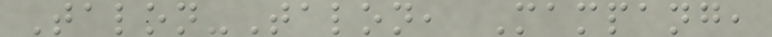Talon-Talon, Mampang,
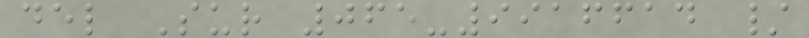del Sur 065-9916614 /
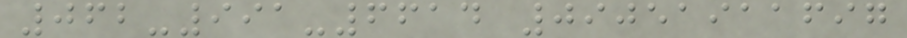062-991-6614 09051911697
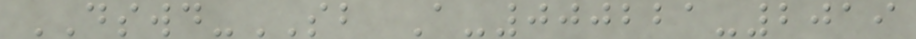DSWD-SB A-000221-2019
